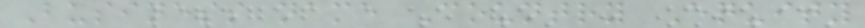Business name Country Equity
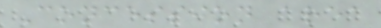Concession area
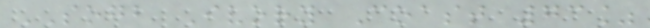SOGB Ivory Coast 73%
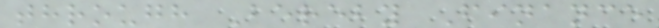through Bereby Finance
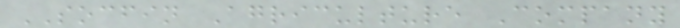SOCFIN Agriculture Company
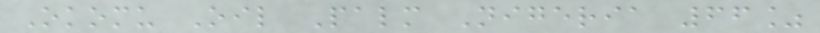Okomu Oil Palm Nigeria 66%
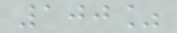100%
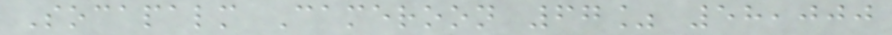Socapalm Cameroon 67% 58,000
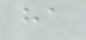ha
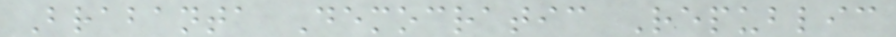Brabanta Democratic Republic
